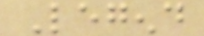Legend
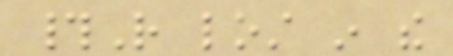#R lost in the
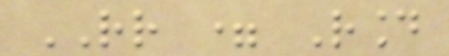RR = Round
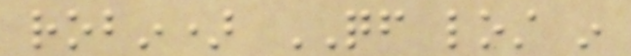robin) QF lost in
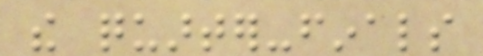the quarter-finals
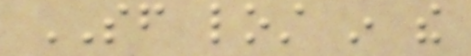SF lost in the
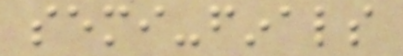semi-finals
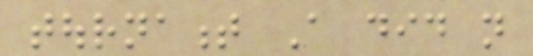tournament A did not
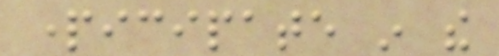participate in the
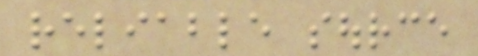reliable source
